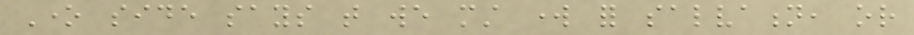One side says that we must work for salvation, or
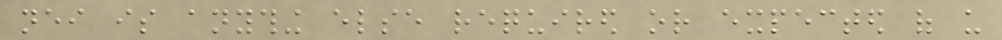neither is anything else required or expected of us
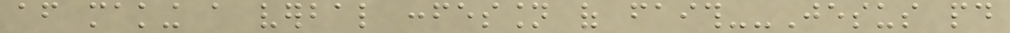after making a verbal confession of faith--Jesus paid
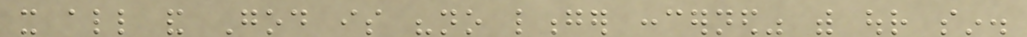it all and God is "no longer concerned" with our sin.
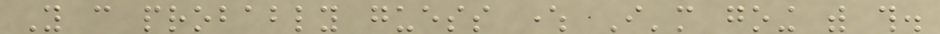You can probably guess where I'm going with this.
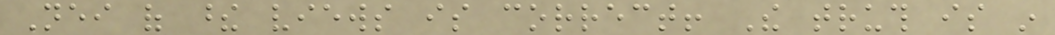Neither of these views is correct! The truth is in
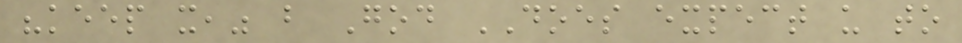"keep it," but God DOES expect us to
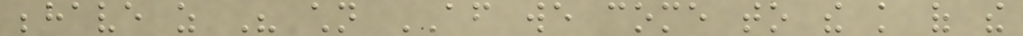behave as His children AFTER we come to the knowledge of the
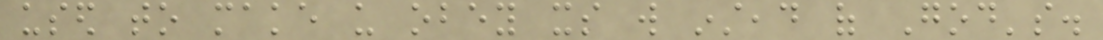used to make us obey its will instead of God's.
